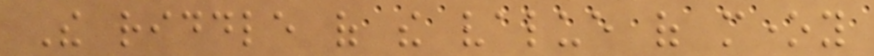The riddle of the value of money
